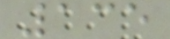135
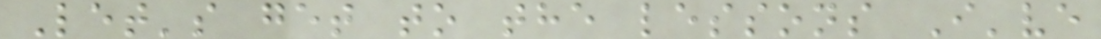Let's get to the lessons I've
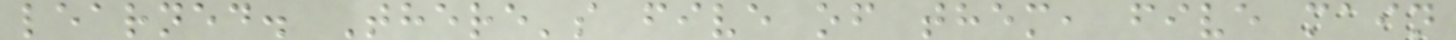learned. There's five of them, five main
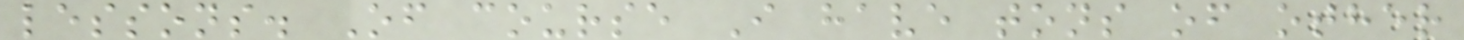lessons. Of course I have tons of other
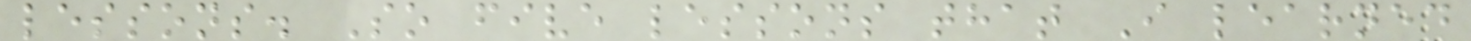lessons. So five lessons that I learned
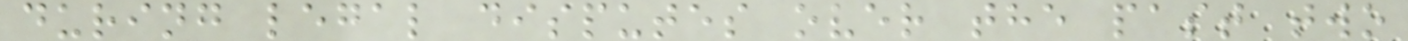during legal disputes over the past two
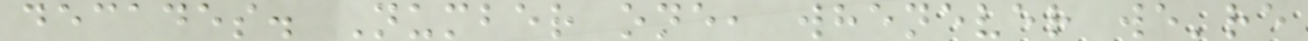decades. Number one, whenever we're
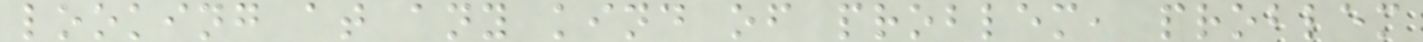looking at any kind of problem, problem
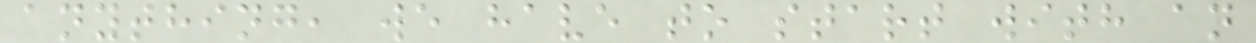anything, we have to start with an
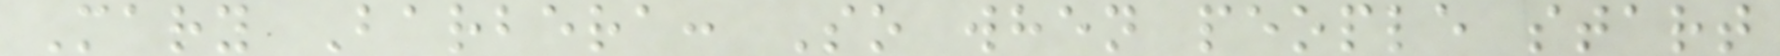Mary Barbera: So when people start
